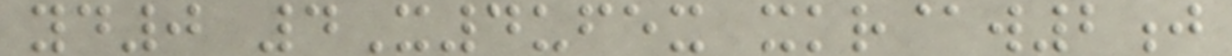yd0 4X4ufex xkr@w2j
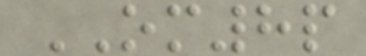OM8p
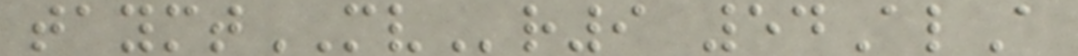taymtMVr9 54AlA
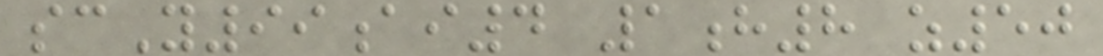scY99ai4 1h8 z50
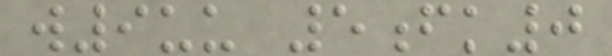w9uu 5fk0
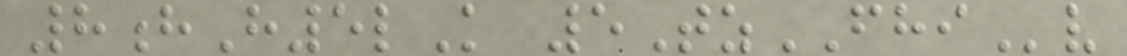8hH5lK 5TzFHIv
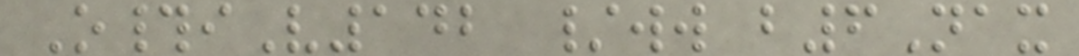O#iV142 /ww b6Nax
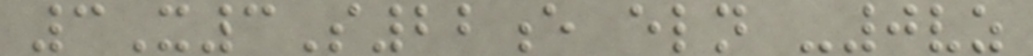3X3S22e eln -0vz
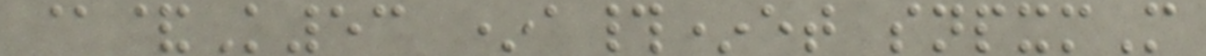@&K53 *a#*et snpxmM
